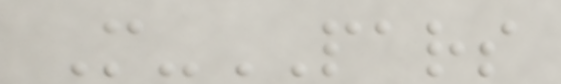M-PARS
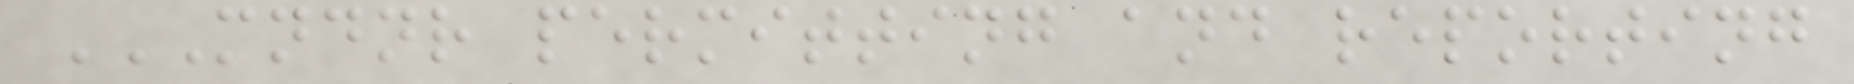MNDNR PERMITTING AND REPORTING
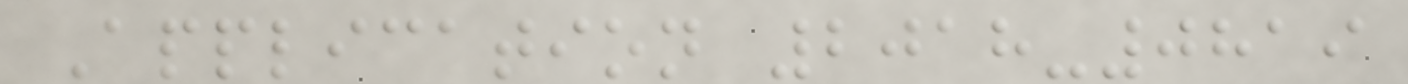Application 2018-0819
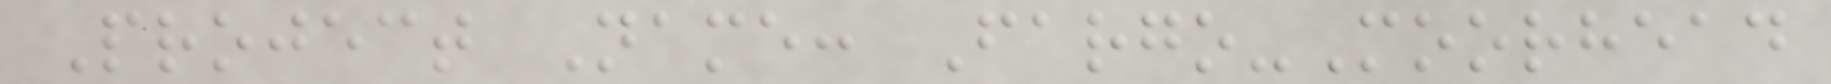Project Name: Fargo-Moorhead
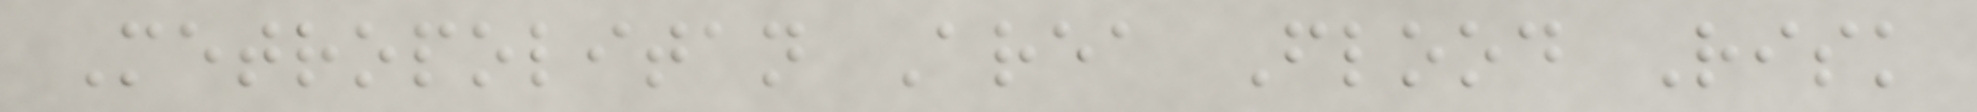Metropolitan Area Flood Risk
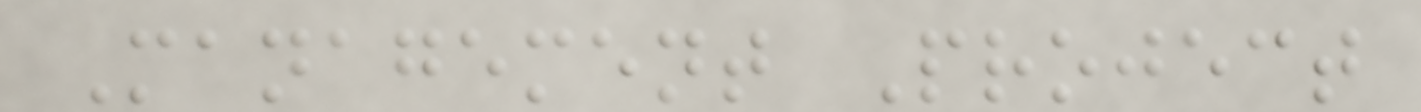Management Project
